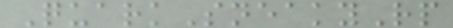QuarkSneakyRp
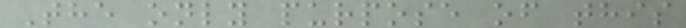The only purpose of this
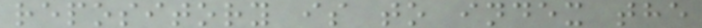repository is to index the
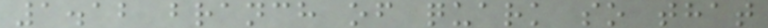1.12 branch of quark so that
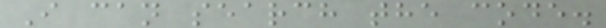I can search the code.
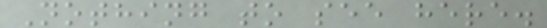Nothing to see here.
